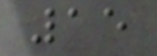15
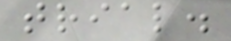trial.
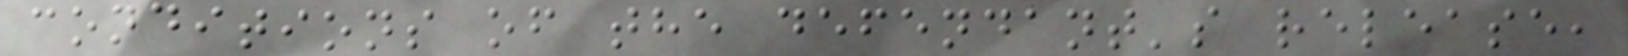conditions of the defendant's release,
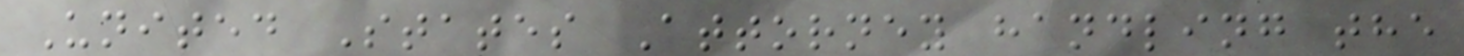United States Attorney handling the
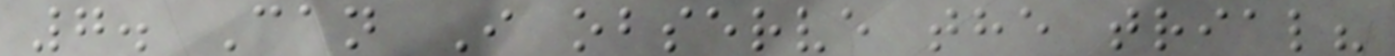7. Can I observe the trial?
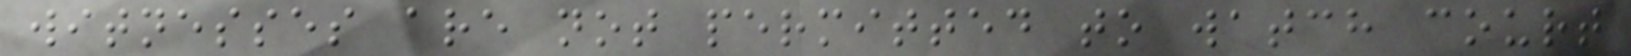witnesses are not permitted to watch court
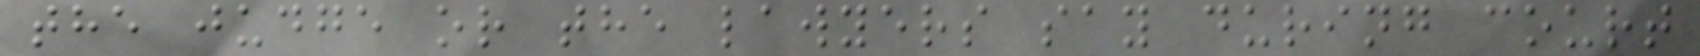the judge or the lawyers say during court
